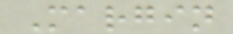Margin
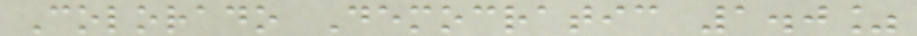Colorado Democratic 1.0%
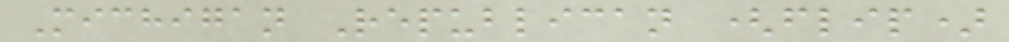Michigan Republican (flip)
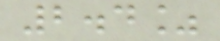2.4%
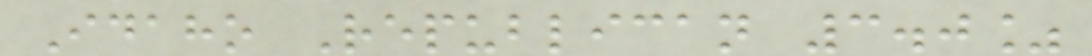Idaho Republican 3.0%
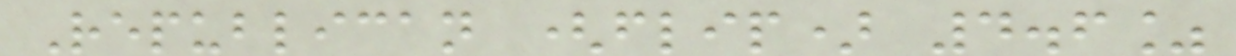Republican (flip) 4.6%
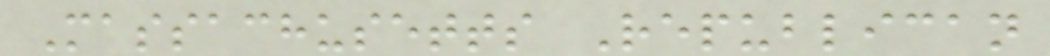Massachusetts Republican
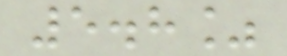5.8%
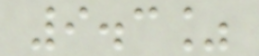9.3%
